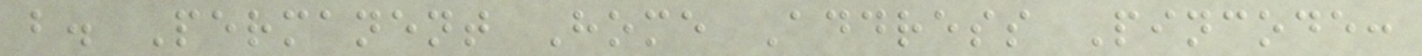b. Permanent Home Address Pincode:
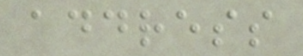address
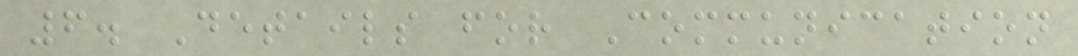6. Details for Communication
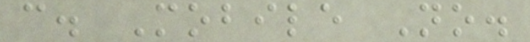c. Mobile No.
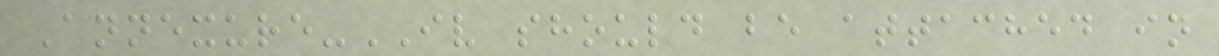Annexure-IV should be attached in
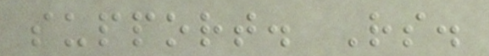support. Rs.
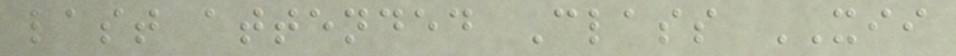last attended Class XII
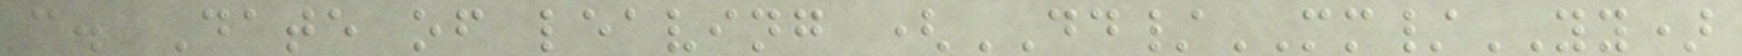c. Date of leaving (DD/MM/YY)
